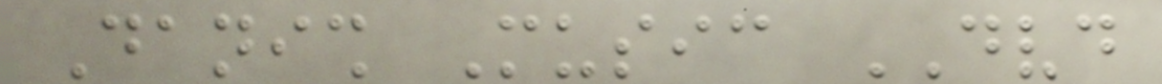Danish Music DVD
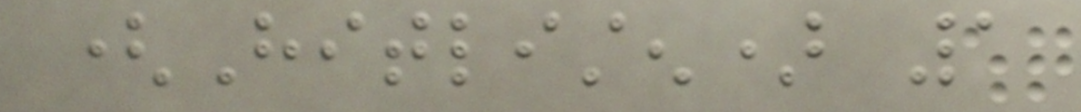(Hitlisten) 1
